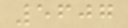5607
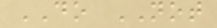DO NOT
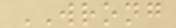WRONG
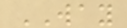WAY
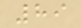89
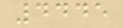4445
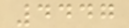4447
